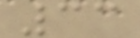33
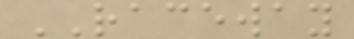RACEWAY
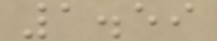1.59
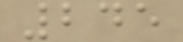245
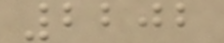2202
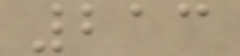213
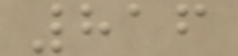816
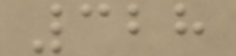328
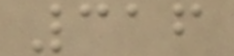316
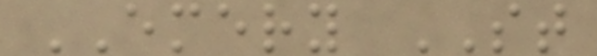EMERY ST
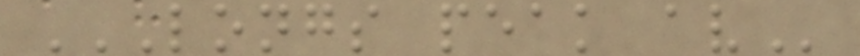LONGS PEAK AV
